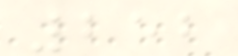252
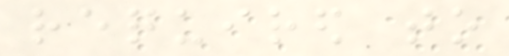required to
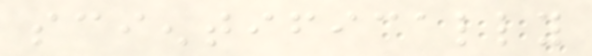scientifically
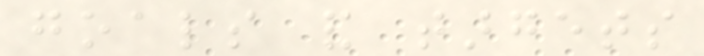goals and targets
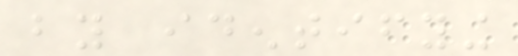by identifying
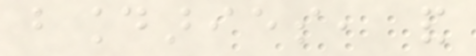boundaries, and
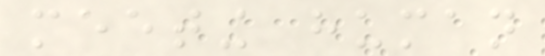meeting human
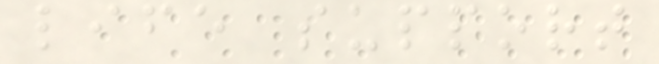life support
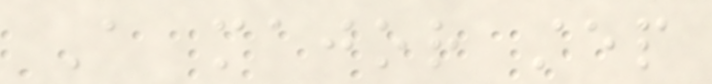A major step
